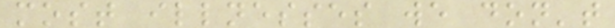most illnesses we don't
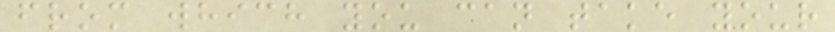from which you can take your
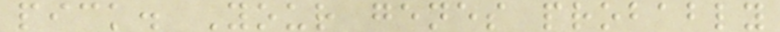pick. Your genes probably
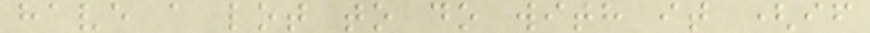have a lot to do with it (if
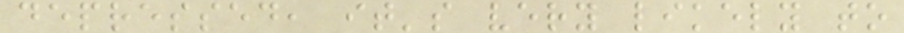depressed, it's very likely to
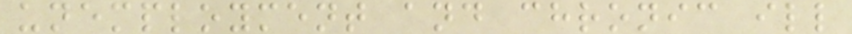unemployment and chronic ill
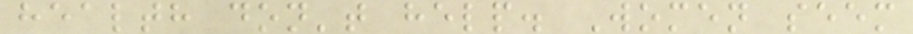health don't help. Women seem
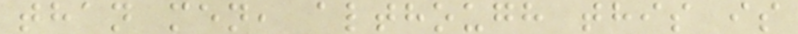than men, although this is
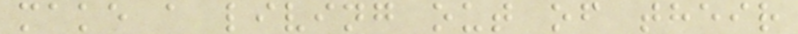make a living out of their
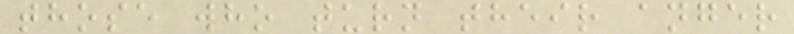those who turn their anger
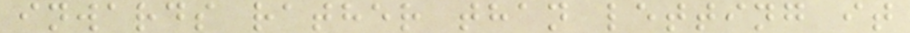inwards rather than letting it
